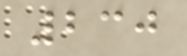230
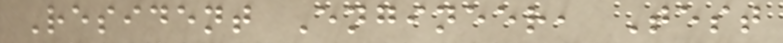Resident Engineer, Test
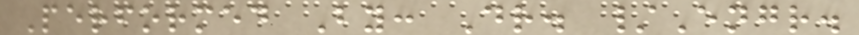Performed By: Dr. /Engr.
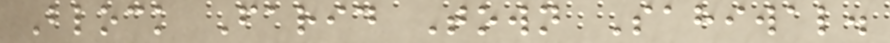Block Farid Town Sahiwal.
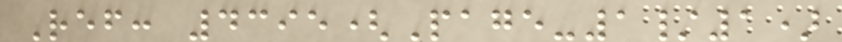Ref: 4395(Page-1/1)
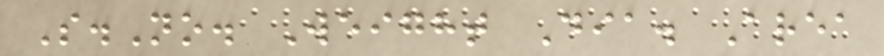S.No. Weight Dia. Area
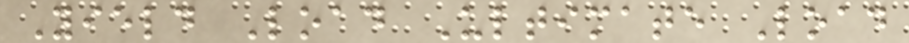Yield Load Ultimate Load
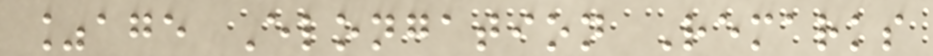%age Elongation Remarks
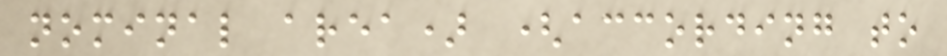nominal area) (according to
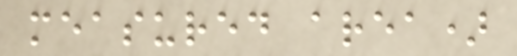measured area)
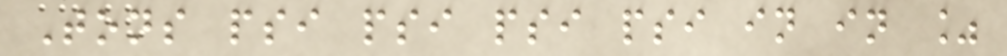Tons psi psi psi psi in in %
